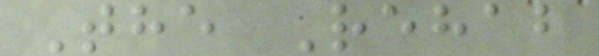The Rehab
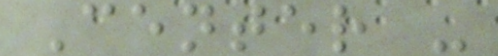Center -
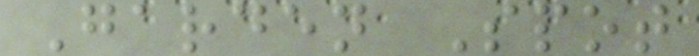Garden Spot
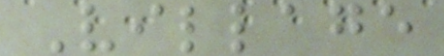Village
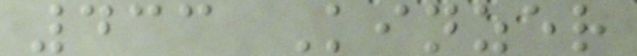433 Kinzer
